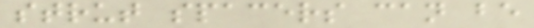strut spacers can be
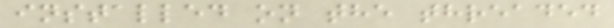installed on the threaded
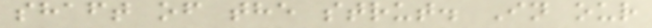shaft of the strut. In our
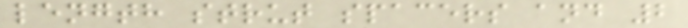length strut spacers and 2
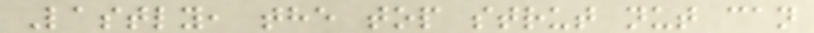Lastly, the top strut nut can
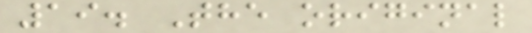19. The original
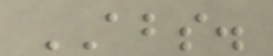ABS.
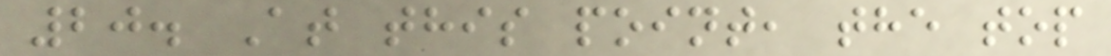20. At this point, the top
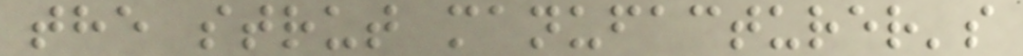the strut manufacturer's
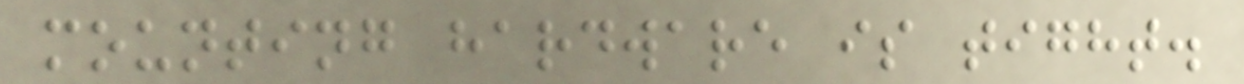mounting hardware is tight.
